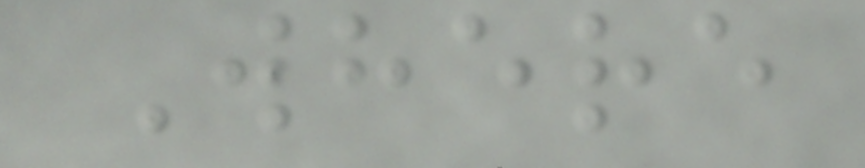Where
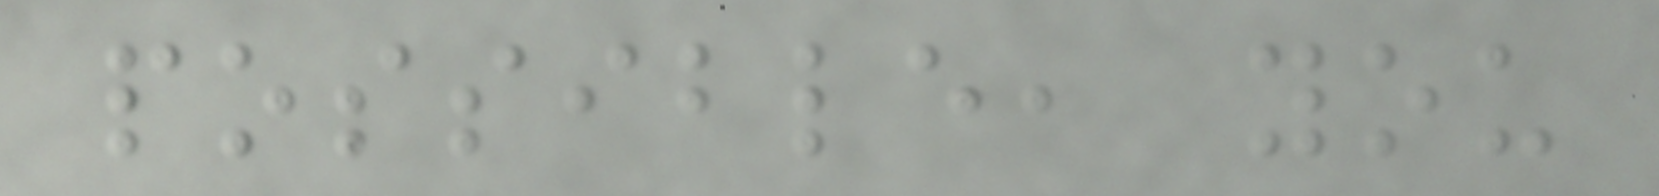possible, you
